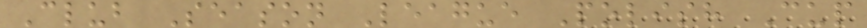Club Season League Polish Cup
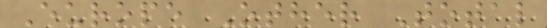Europe Other Total
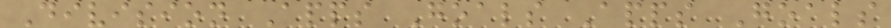Division Apps Goals Apps Goals
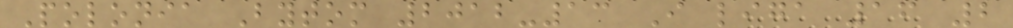Polonia Bytom 2012-13 I liga 16 2
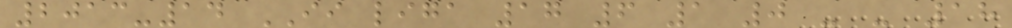2013-14 II liga 17 6 1 0 - - 18
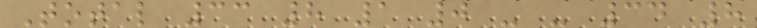Total 33 8 1 0 - - 34 8
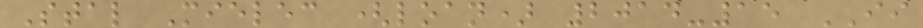Stal Mielec (loan) 2014-15 II
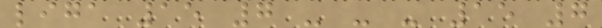liga 15 7 - - - 15 7
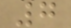7
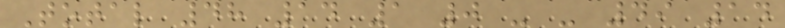Total 48 14 1 0 - - 49 14
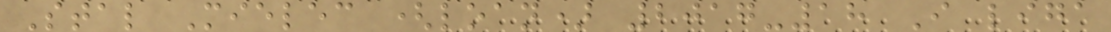Stal Mielec (loan) 2017-18 I liga
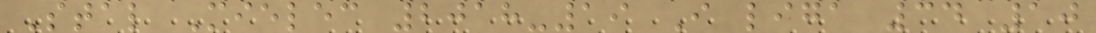Stal Mielec 2018-19 I liga 34 10
